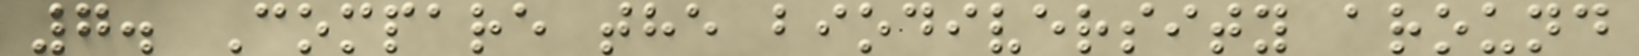7. Compare the biodiversity around
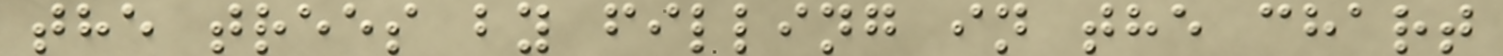the trees by filling in the chart
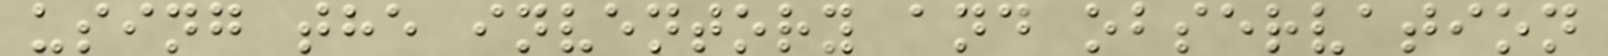using the inventory and observation
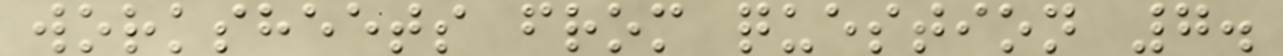worksheets from question 7.
